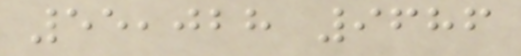55,028 9686
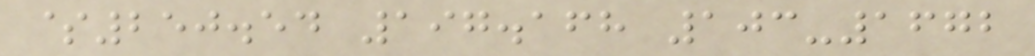$250.54 197.168 103-1672
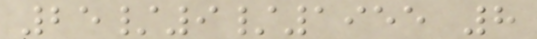25/9/1955 8
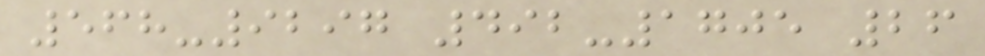568-9297 492-1705 26
